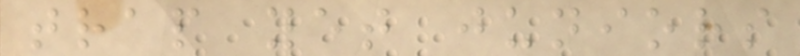trap yet juniors
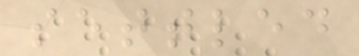settled
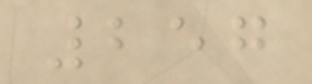257
